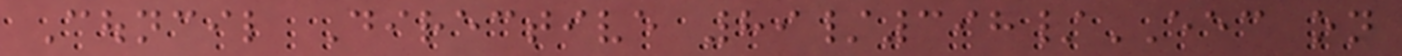Council Directive 89/398/EEC on
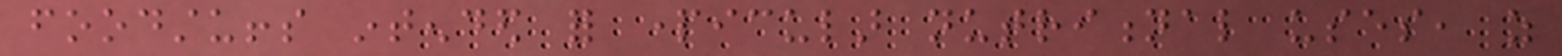foodstuffs intended for particular nutritional uses, as
